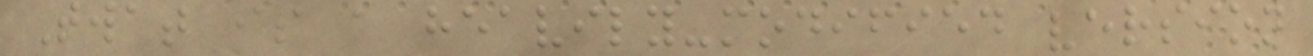Twat is a heavily-modified version
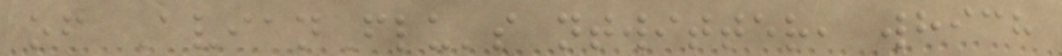of AvianFlu's ntwitter, which
